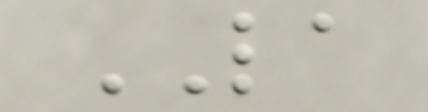LA
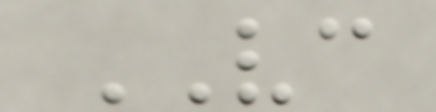VC
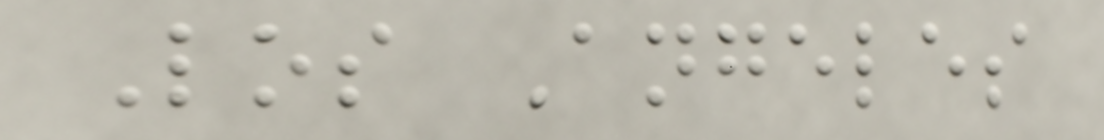Los Angeles
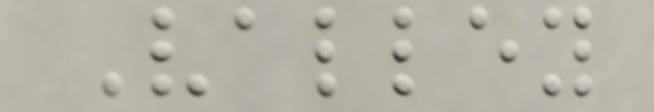Valley
